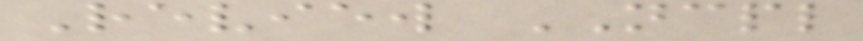Review NCPL
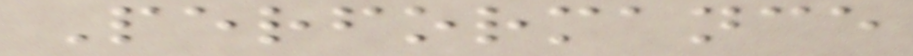Performance
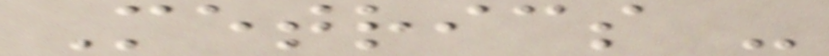Metrics -
